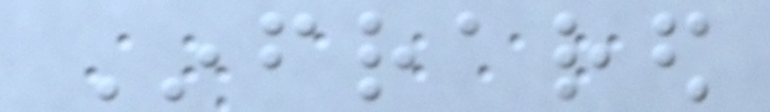Infrared
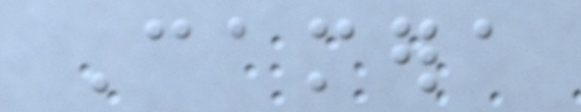Camera
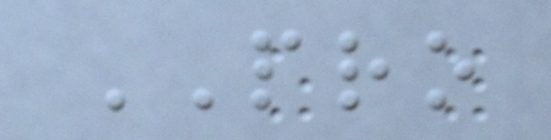PRO
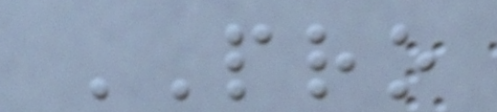PRO
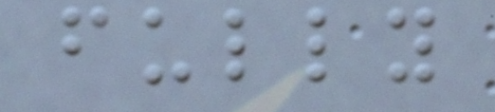fully
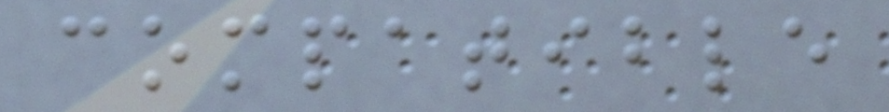compatible
